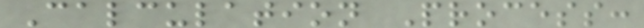Calculation Process:
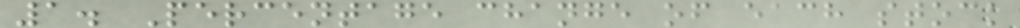1. Percentage change of each stock
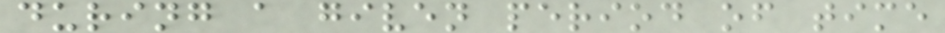during a given period of time
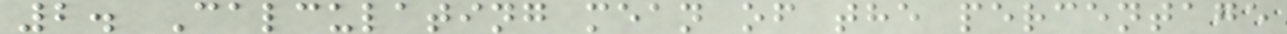2. Calculating mean of the percentage
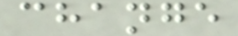change
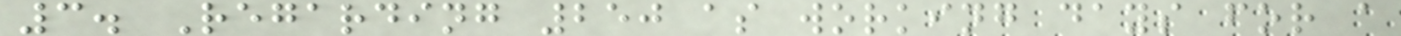3. Regarding 250 as working days for a
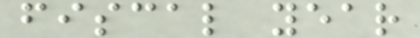fiscal year
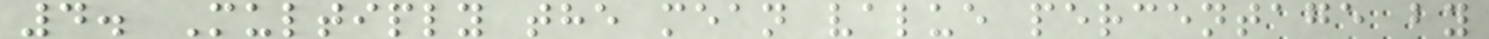4. Multiply the mean value percentage by
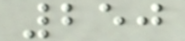250
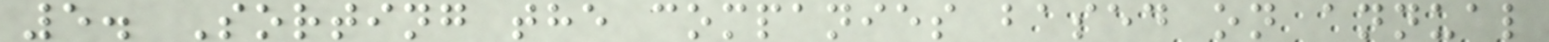5. Sorting the companies based on annual
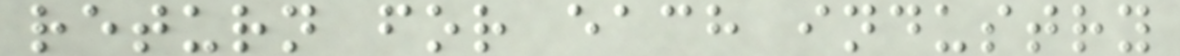return for each industry
